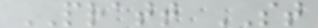PRATT ST
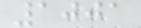1001
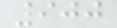900
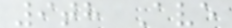9th Ave
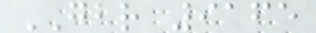GBR 9165
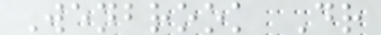Wenbrook Dr
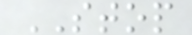STOP
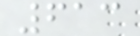613
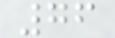76
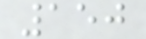150
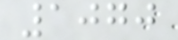1070
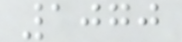1070
